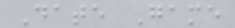Date Game
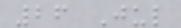26 Jul
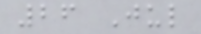26 Jul
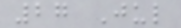27 Jul
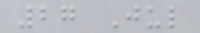27 Jul
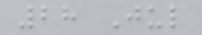28 Jul
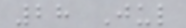28 Jul
